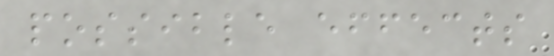possible effects
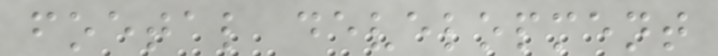foetal development
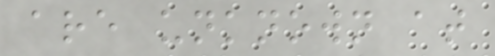are unknown at
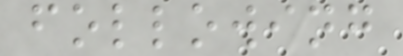following
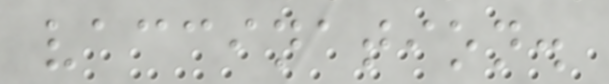vaccination.
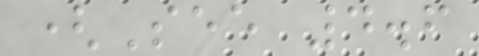(See 4.6
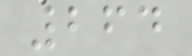264
